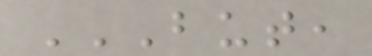BUT,
